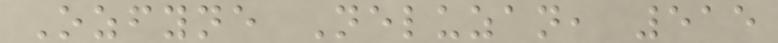Ozfyne Neluzan, 515
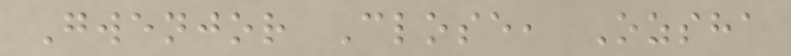Gwenjor Close, Ozsha
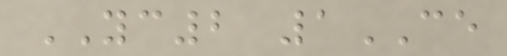YC2 1CE
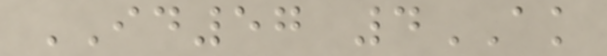ID57 4AK
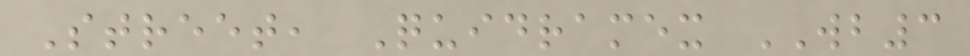Street, Quidramex WB3
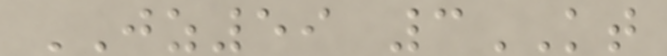JZ59 3KT
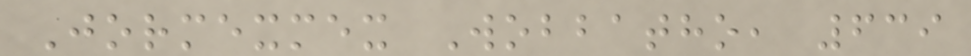Jormexmex Wobbatho, 639
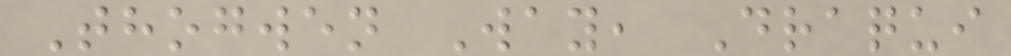Thogwen Way, Draqui
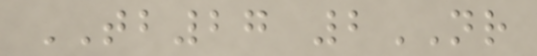TB27 2NR
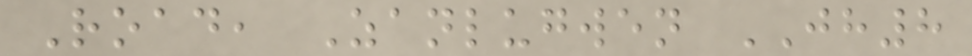Road, Zanlugwen JH8
